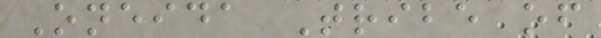Oneida Tribe of
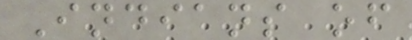Indians of
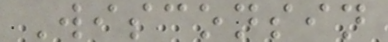Wisconsin
